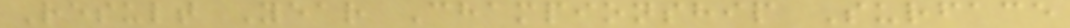Result Year Championship Surface
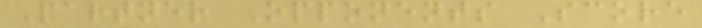Partner Opponents Score
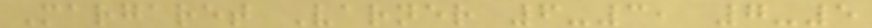Margaret Varner 6-3, 7-5
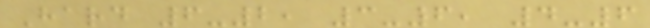Hard 6-2, 3-6, 4-6
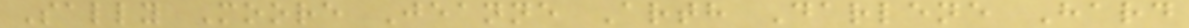Sally Moore Jeanne Arth Darlene Hard
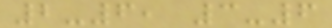2-6, 3-6
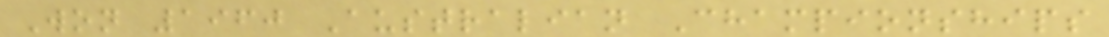Won 1960 Australian Championships
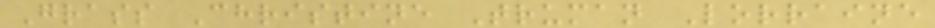Grass Christine Truman Lorraine
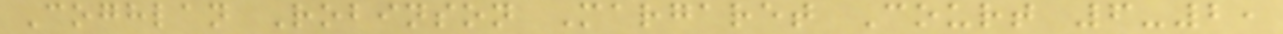Coghlan Robinson Margaret Court 6-2,
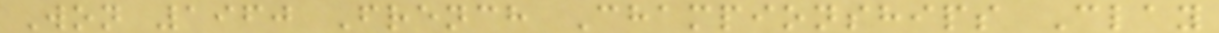Won 1960 French Championships Clay
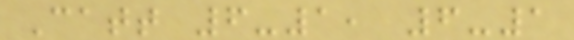Catt 6-1, 6-1
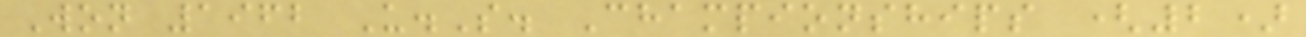Won 1962 U.S. Championships (2)
